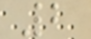2
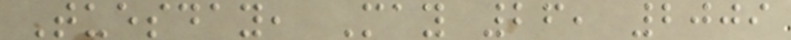Tuesday, May 26, 2009
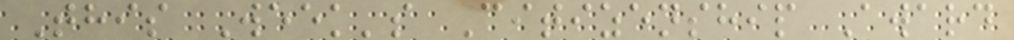This Week's Citizenship Award
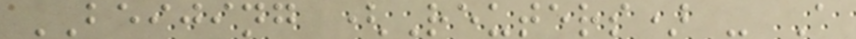BEIJING (Reuters) - A
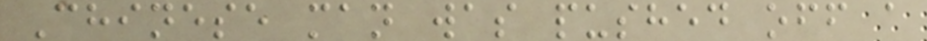Chinese man was pushed off a
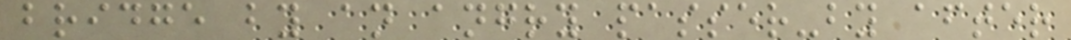bridge by an angry passer-by after
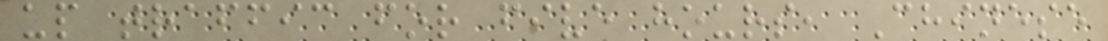up traffic for five hours, Chinese
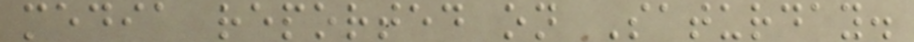media reported on Saturday.
